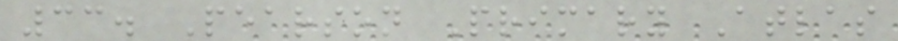33. Pearson Primary Atlas
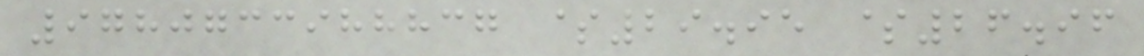9780733988837 $29.95 $26.96
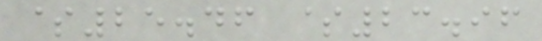$25.46 $23.96
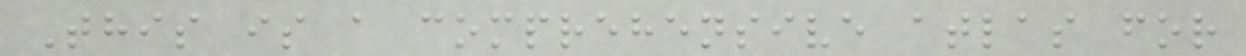This is a comprehensive atlas for
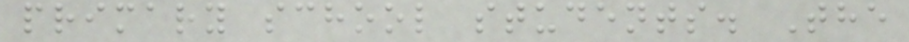primary school students. The
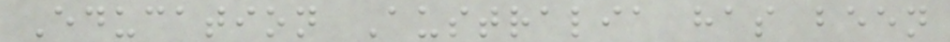Education Australia has been
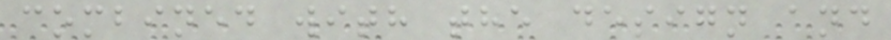combined with the design and
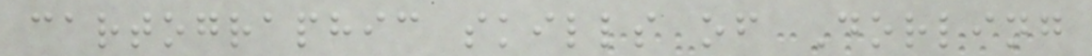cartographic skills of Dorling
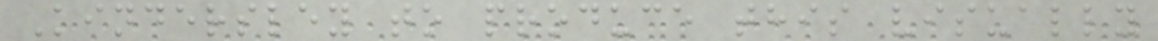Kindersley to produce this visually
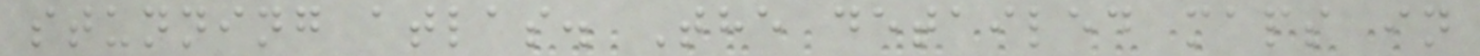stunning atlas. The detailed maps in
